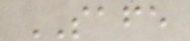SAFE
